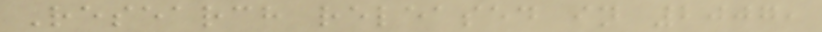Research released in 2007,
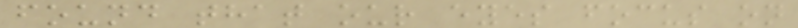found that our eyes focus on
